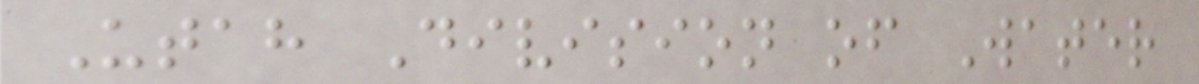Utah Division of Water
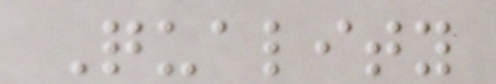Quality
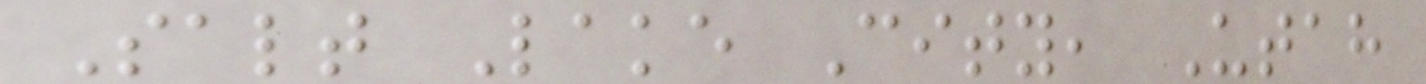Salt Lake City, Utah
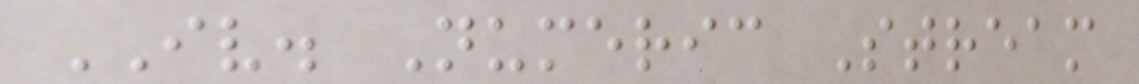IV. Numeric Stream
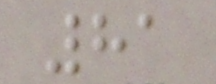81
